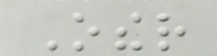Other
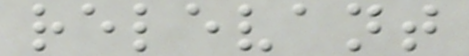relevant
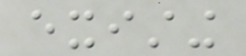existing
